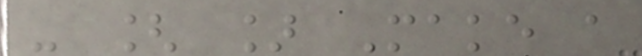- [ ] Make a
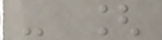- [
